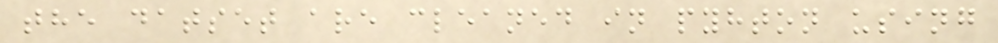the datset are cleaned in pyhton using
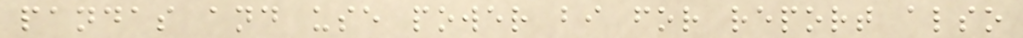pandas and use power bi for report also
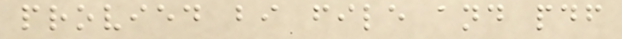provied bi file and pdf
